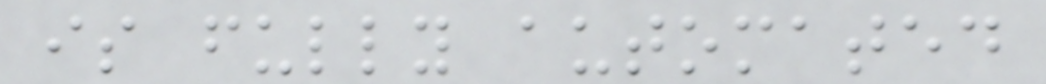is fully automated
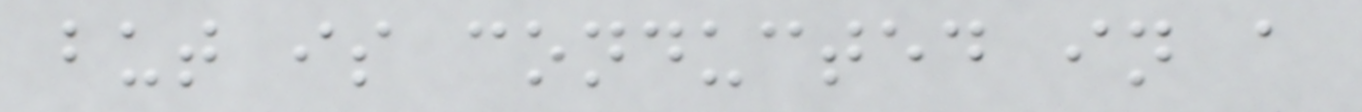but is conducted in a
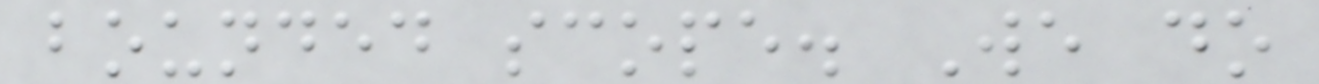bounded scope. We do
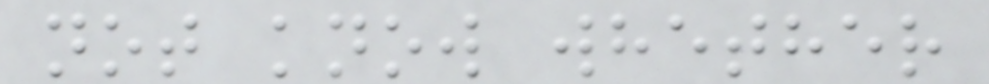not know whether
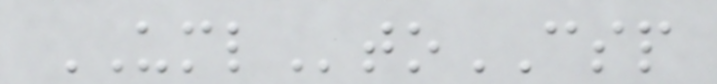UMLtoCSP
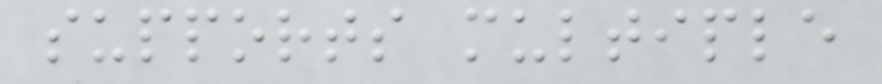supports multiple
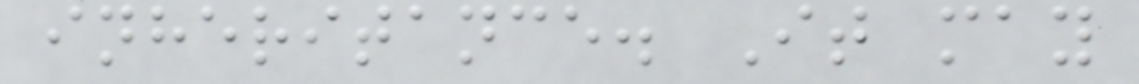inheritance. It may
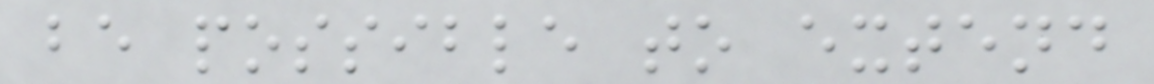be possible to extend
